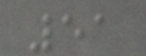51
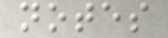notes
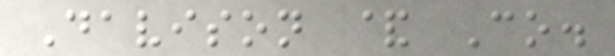Davison & Co.
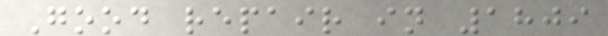Good repair in 1809
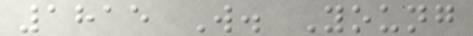1815 W. Young
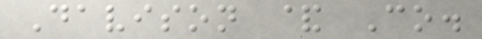Davison & Co.
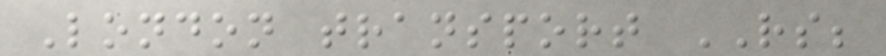London transport RS;
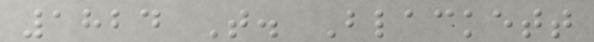1824 T. Blackett
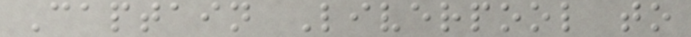Captain Liverpool to
